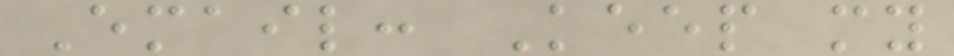Email: Keep my
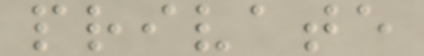private
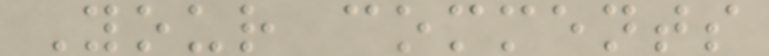Your comments
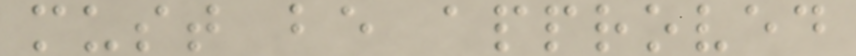must be approved
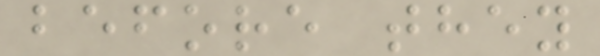before they
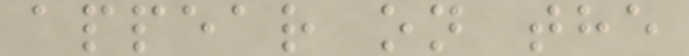appear on the
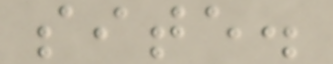site.
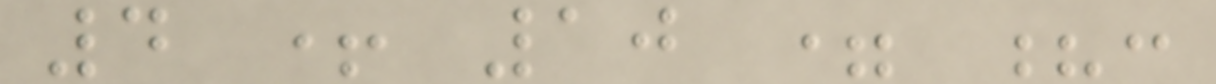4 + 10 = ?:
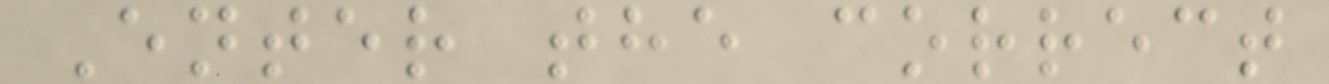Enter the correct
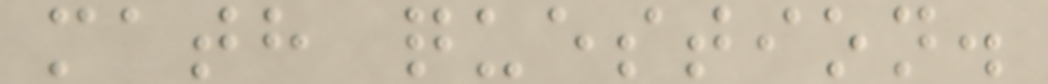math question.
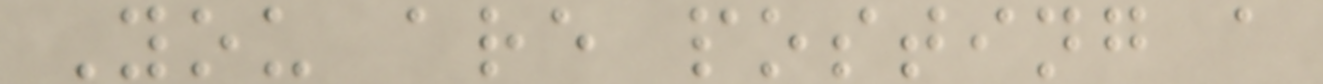You are posting a
